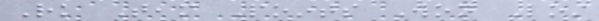Rk Team Points Won Lost
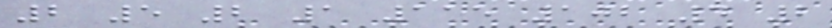2 5 2 1 115 102 4 2
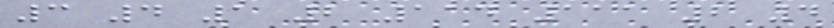3 4 1 2 114 111 2 4
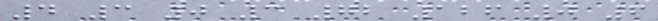4 3 0 3 72 126 0 6
